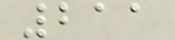211
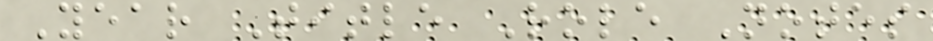Year Title Role Notes
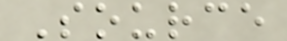Source
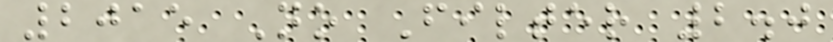2015 No Filter 2.0
